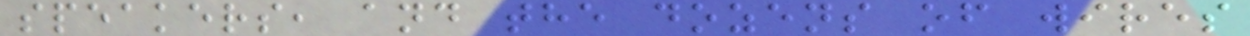speakers, and the dozens of wires
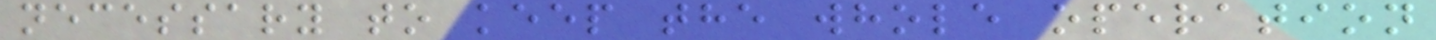necessary to keep the whole operation
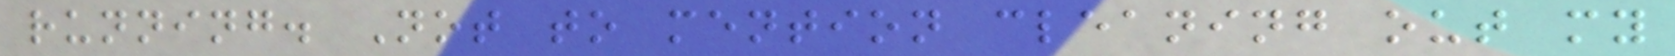running. Not to mention cleaning out my
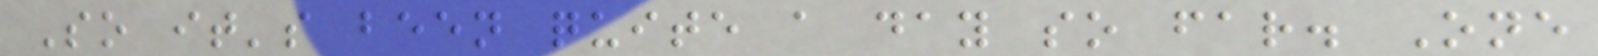So it's been quite a day so far. One
